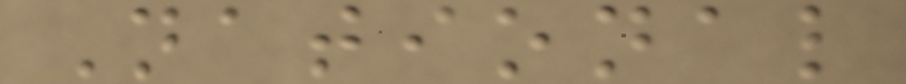National
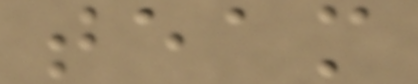team
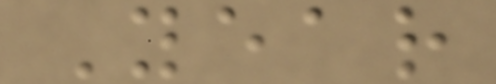Year
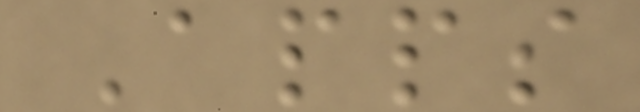Apps
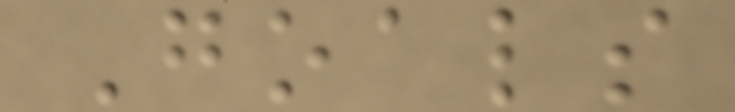Goals
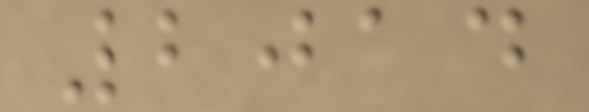2014
